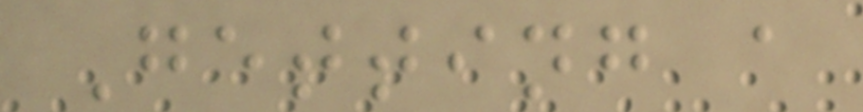Getting a
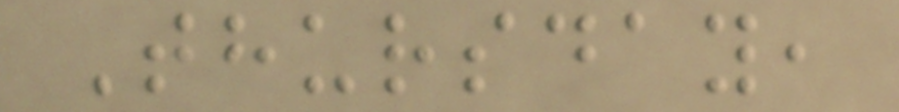Thursday,
